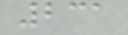231
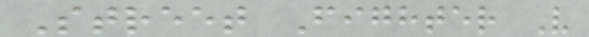Street Fighter V
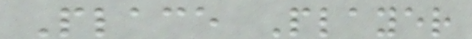Place Player
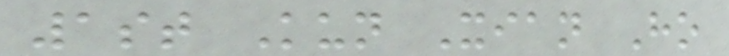1st Kun Xian Ho
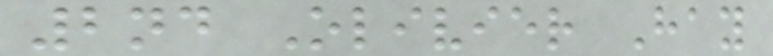2nd Olivier Hay
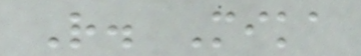R. Mika
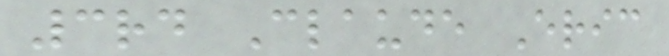3rd Claude Eric
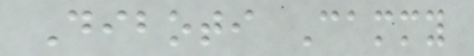Diboti Cammy
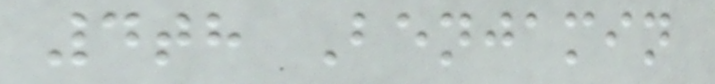4th Benjamin
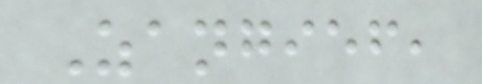Zangief,
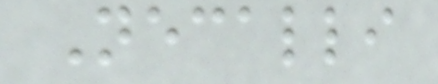Necalli
